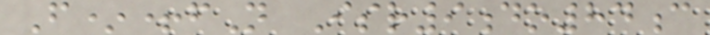F*+fN Isr9do84c
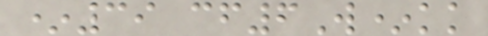*39 cf6W*kk
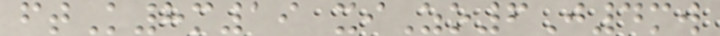ftK8m19 xiZo6J4mw
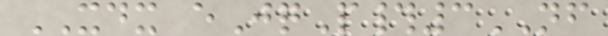XDX eJqP#3NF
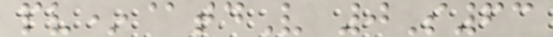pv*@tdV 0S63
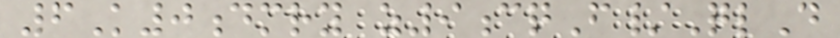6K0dmry z9cqF/QlD
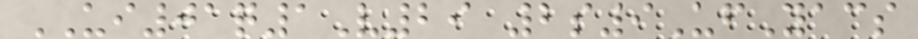UI01q1V29 2s9UfYacs
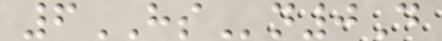6HSn0D
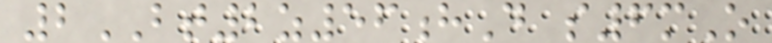2BT2z56hD s6mO
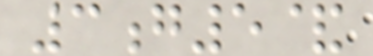3g5&
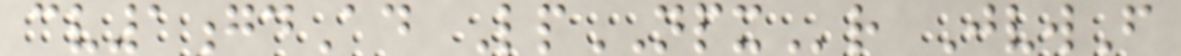cv1gdAd LpNPXr JvwF
